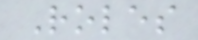Roles
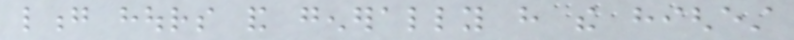long hours and generally have the highest
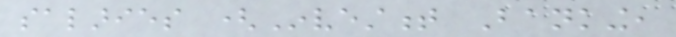salaries (Investment Banking,
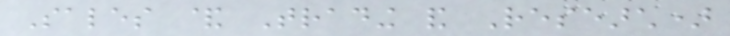Sales & Trading and Research)
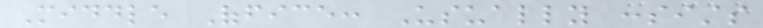Middle Office: Usually consists
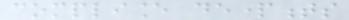compliance departments
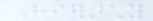Hierarchy
